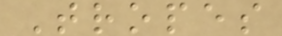Tropes
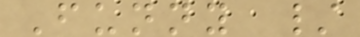Funny /
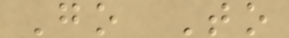Go To
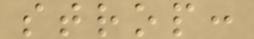strop:
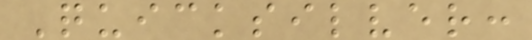Quicksilver:
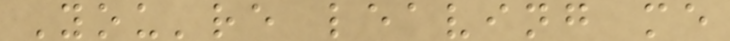You're leaving me
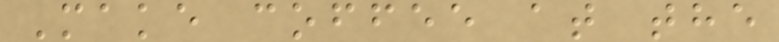Make coffee at the
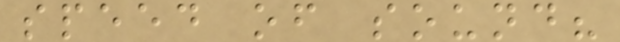speed of sound?
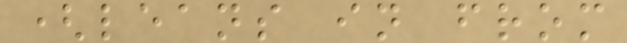(leans in from
